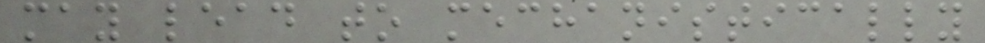may lead to mechanistically
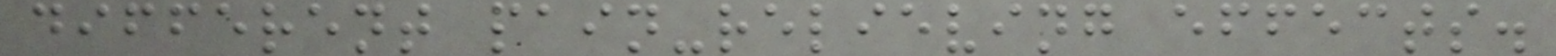different pain-relieving effects.
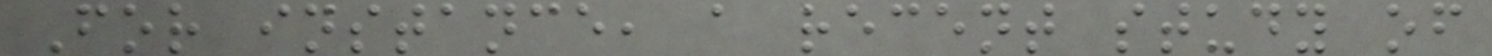For instance, a recent study of
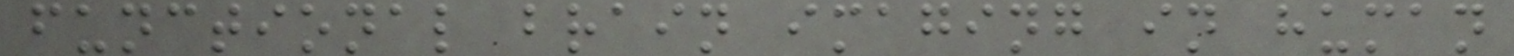functional brain imaging in human
